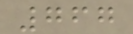767
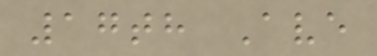17th Ave
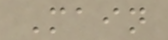Main
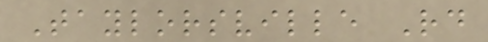Taylorsville Rd
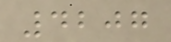4207
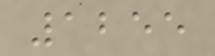1255
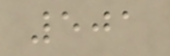501
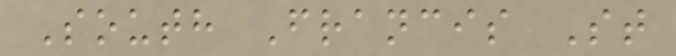South Francis St
